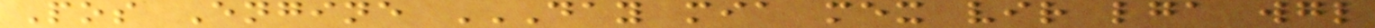Pos Engine DAY MIA MEX VIR LGA WGL
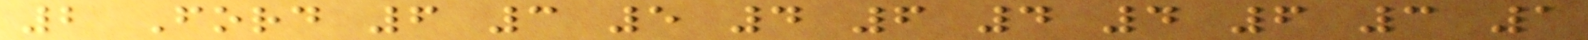2 Ford 6 3 5 4 6 4 4 6 3 1
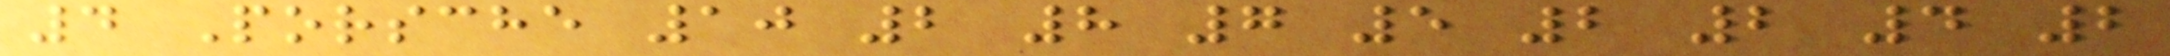4 Porsche 10 2 8 7 5 2 2 4 2
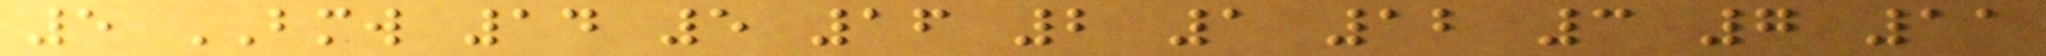5 BMW 14 5 16 2 1 12 3 7 11
